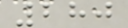280
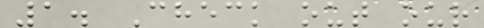1. Check out our
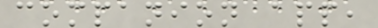companion app,
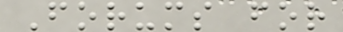Forums for
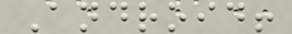Android!
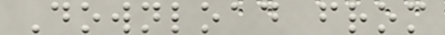Download from
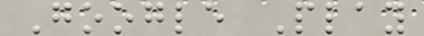Google Play
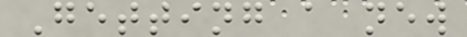Getting a new
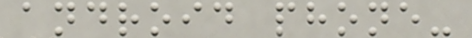android phone-
